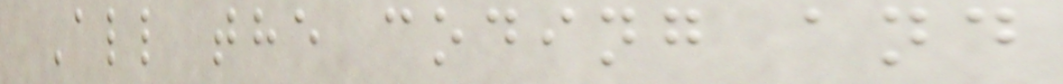All the coding and
